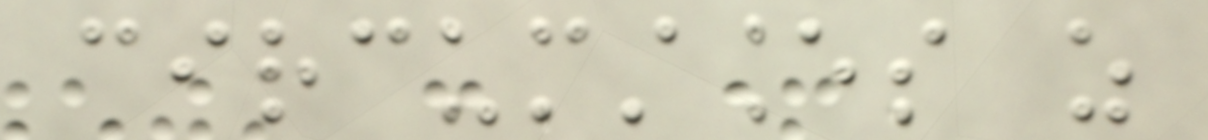circumstances as
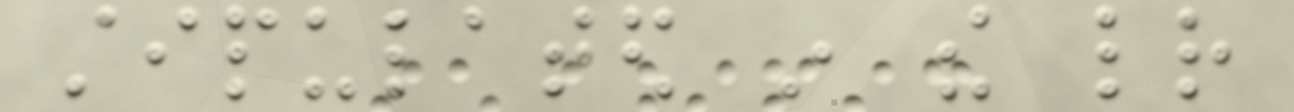stipulated in the letter
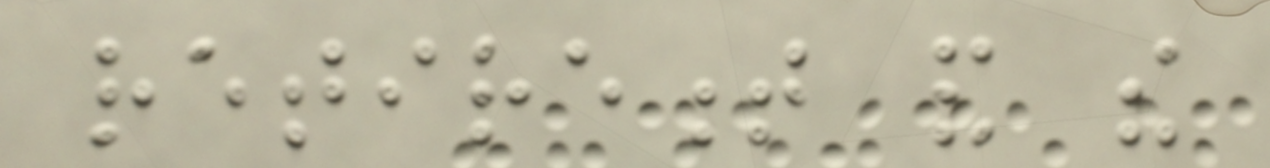retirement and the
